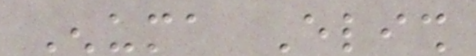Enuma Elish
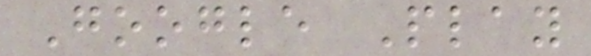Google Play
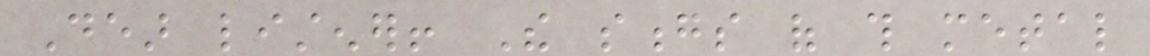Dear listener! The songs of this metal
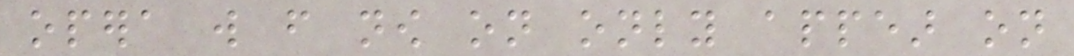opera will from now on only appear on
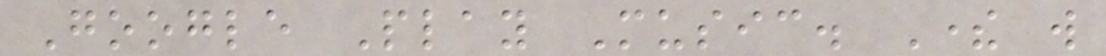Google Play Music. There will
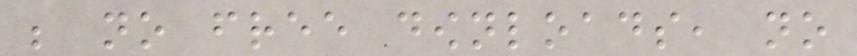be no free downloads, no
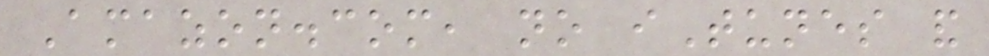Amazon.com, no iTunes and
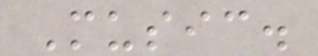Music.
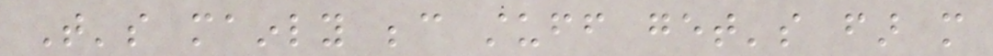That's mainly because stuff get's far more
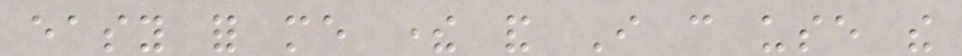easy for me there and I can use the
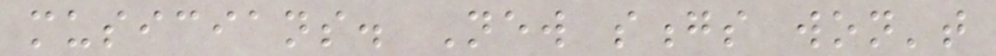musicians. New songs won't
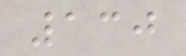130
